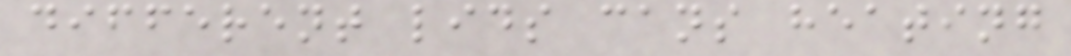different lids cans heating
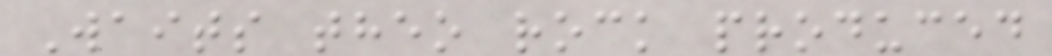Waits theo rock produced
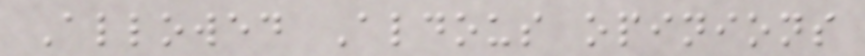Allowed Aldous opinions
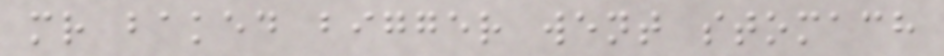mr baked bigger went stomach
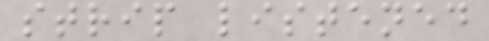strip listened
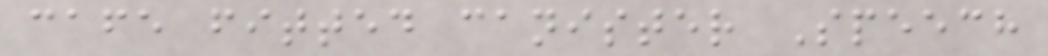cafe fitted canister Speech
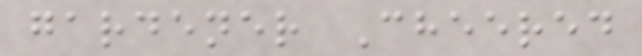gardener Cheered
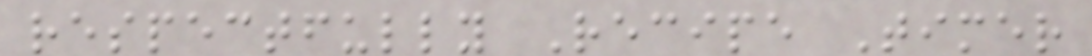respectfully Recipe Timer
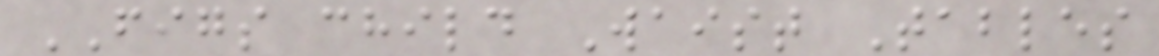FIGS child Waist Tables
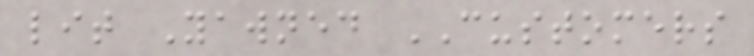lit Yawned CUSTOMERS
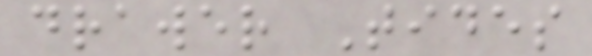drawer Tides
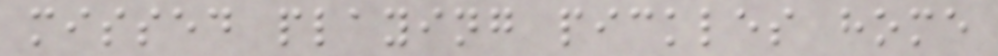missed playing pickles home
